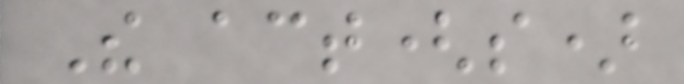The act(s)
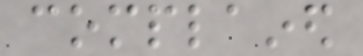complained
